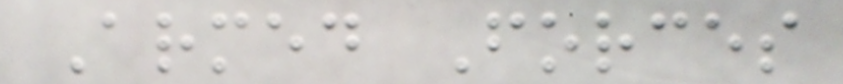Armed Forces
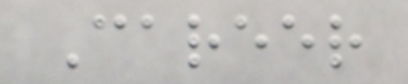Career
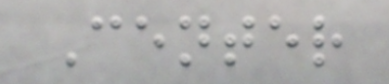Center
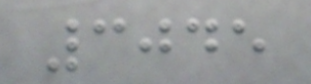3045
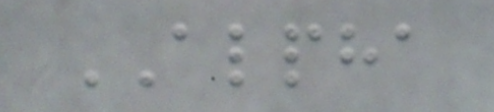ALPHA
